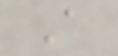A
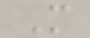M
